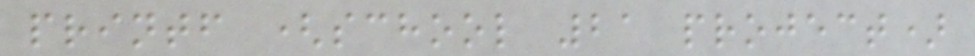printf (school 21 project)
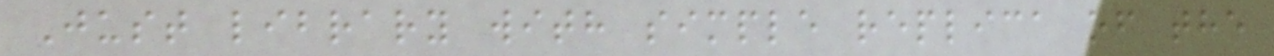Just library with simple replica of the
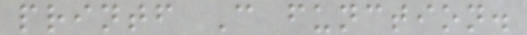printf C function.
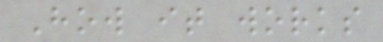How it works
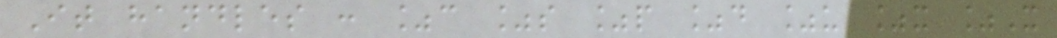It handles : %c %s %p %d %u %x %X
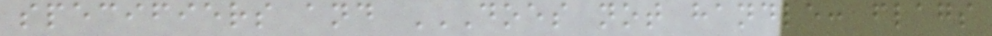specifiers and DOES NOT HANDLE: FLAGS
